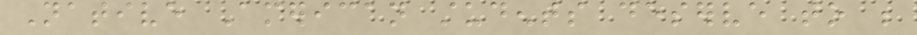Native American students deserve to be
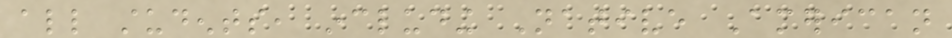all students, including Native American
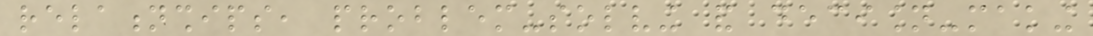relationships, problem-solving and decision-making
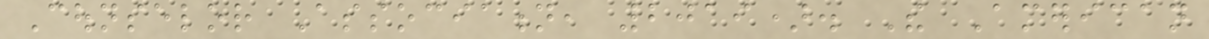Counselor Association, 2019). The American
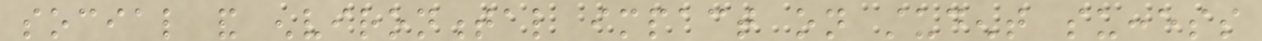social and environmental impact on student success
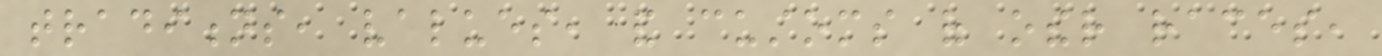traditions, values, and customs of other races,
